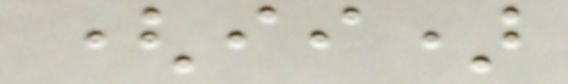(ii)
